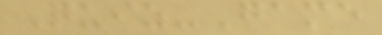Quiz-Game
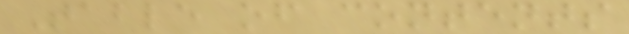Table of contents
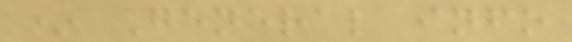* General info
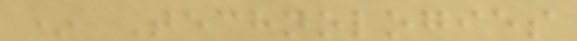* Technologies
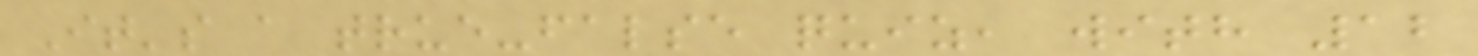It's a true-false quiz, with 12
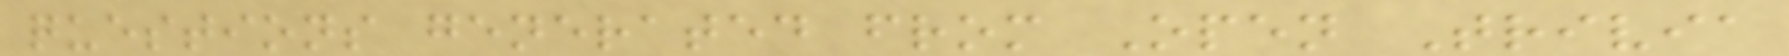questions generated from Open Trivia
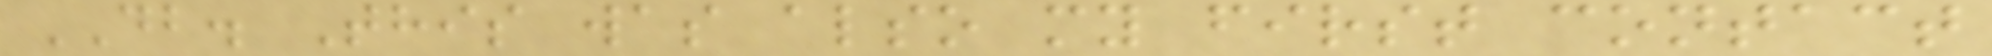DB. This was also my first contact
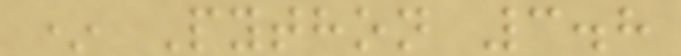* Python 3.8
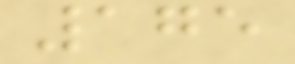175
